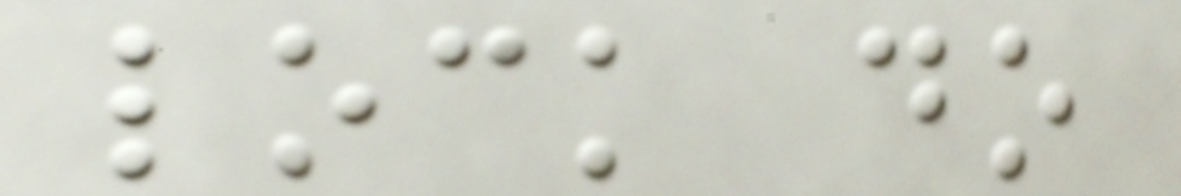lock do
